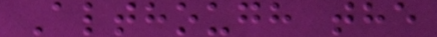Although the
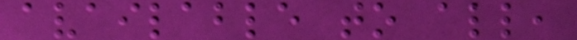available to all,
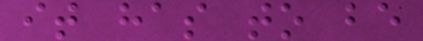it has to be
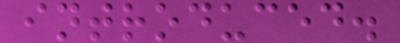introduced.
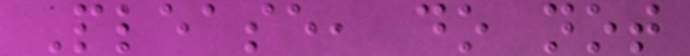Please, do not
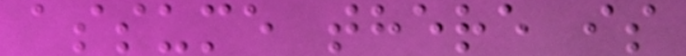assume there is
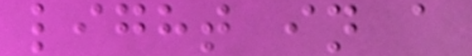light in a
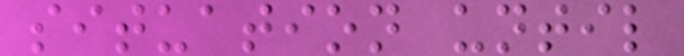situation until
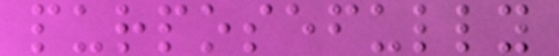purposefully
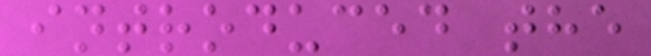introduced the
